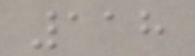118
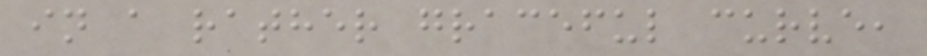in a rather graceful curve,
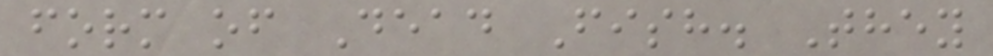form of Dead Fish. They
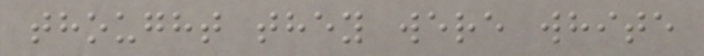thought they were white
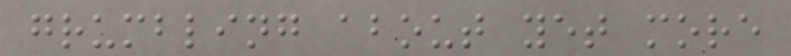grumbling about yet more
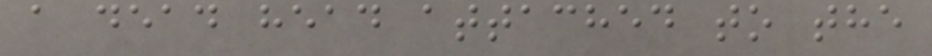a dead head attached to the
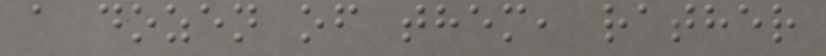a dozen of them, rather
